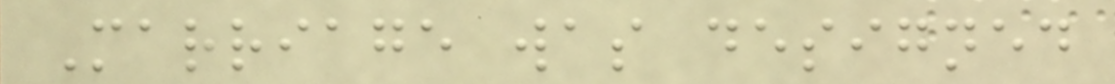Marriage was designed
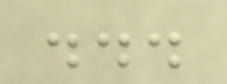...
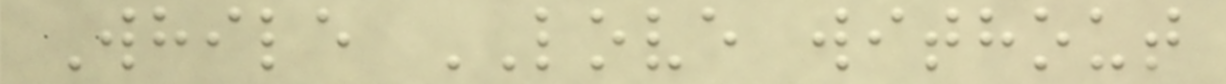While LOVE without
